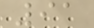91
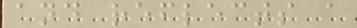and reflects a
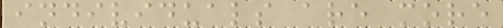individuals are more
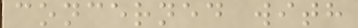concerned with
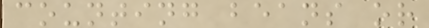counting beans or
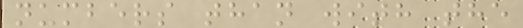numbers than with the
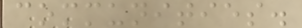communities.
